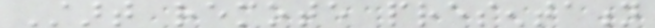Start remote presentation
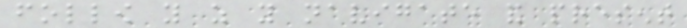follow you as you navigate and present
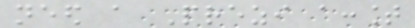need a Prezi account
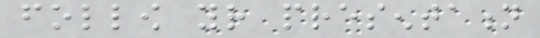follow your presentation
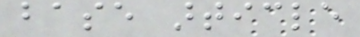base article
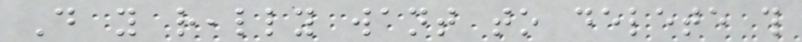Do you really want to delete this
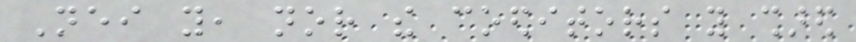Neither you, nor the coeditors you shared
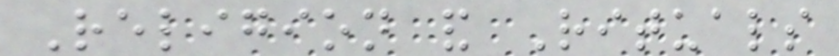Religion and Rituals
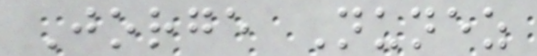Jorge Nunez
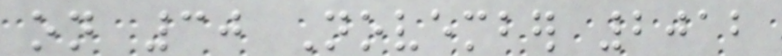on 30 November 2012
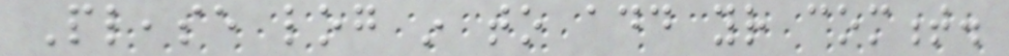Please log in to add your comment.
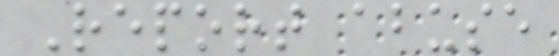Report abuse
